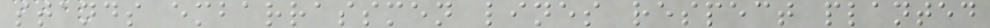stands embarrassmen lines respect planted
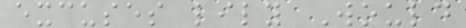excuses lily Would
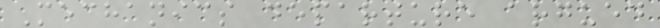Mechanics departure argued
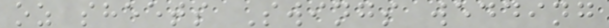oz sheets Swings wedding
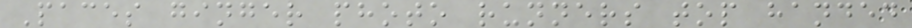Paces ginger photo runners top handed
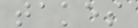takes
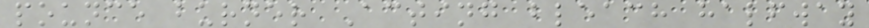pounce burner Acting bleach halfway
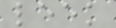leek
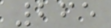265
